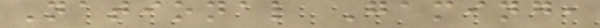National Gaming,
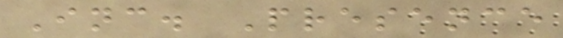Inc. Presence
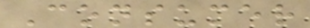Consumer
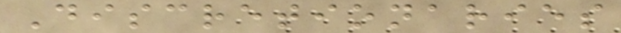Discretionaries
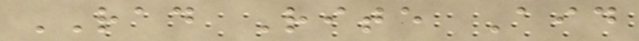RAD Rite Aid
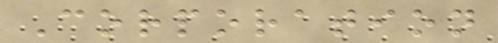Corporation
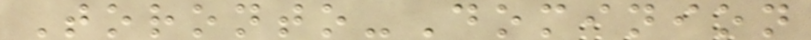Toronto-Dominion
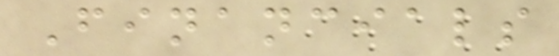Financials
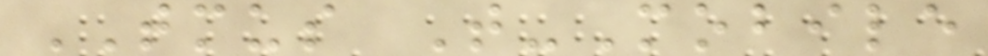TMUS T-Mobile
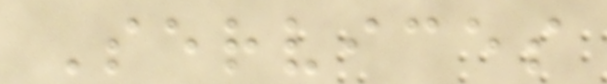Services
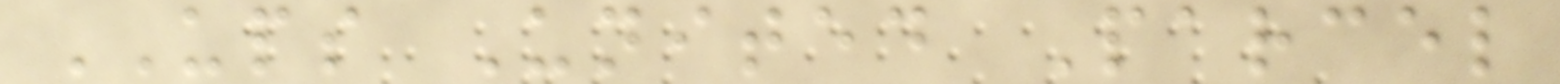UPS United Parcel
